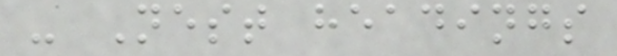- Nest headings
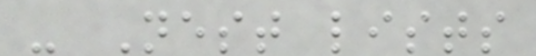- Nest lists
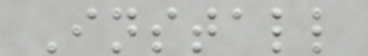Install
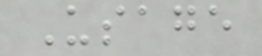Usage
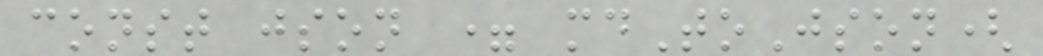const json = mdToJson(
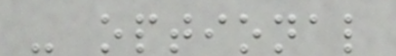- optional
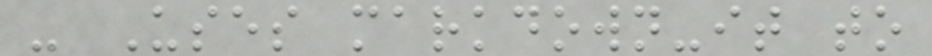- Uses markdown-it to
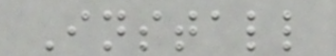Install
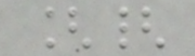[{
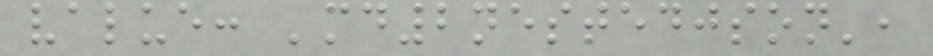value: 'md2nestedjson',
